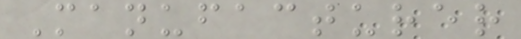Manufacturer
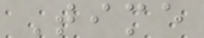Time
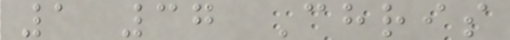1 37 Chris
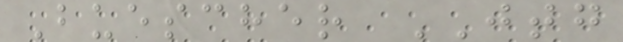Buescher JTG
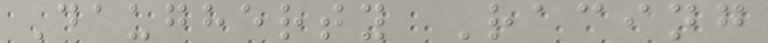Daugherty Racing
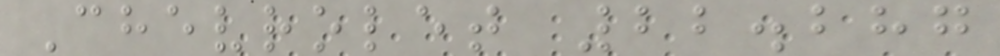Chevrolet 22.287
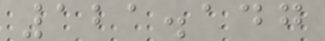121.147
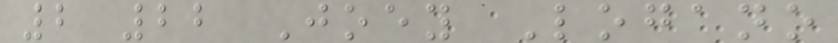2 22 Joey Logano
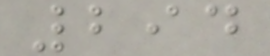294
